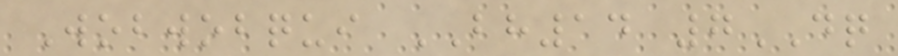Wobwobqui BH14 7DQ
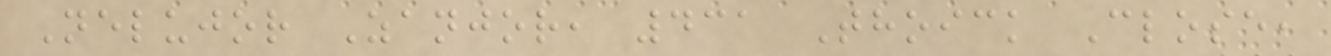Nelujor Zanjor, 431 Thoick Close,
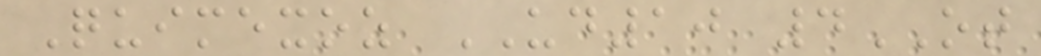Quimexoz UD10 4OT
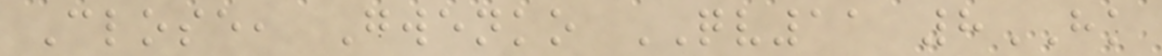Close, Gwenko QV11 8HK
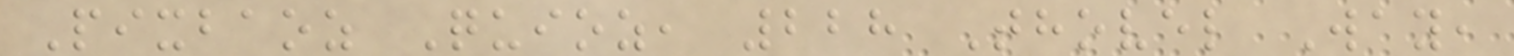Pixbaoz Quioz, 228 Thovel Way,
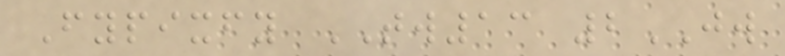Fypixfy TW13 2JW
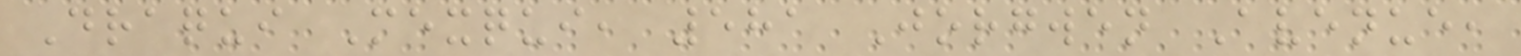Draqui Mexqui, 581 Jorgwen Avenue,
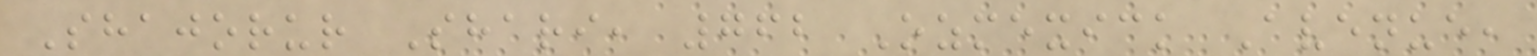Shajorur Shari, 762 Ozmexick Avenue,
